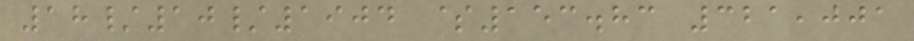18/10/1904 $153.83 321,001
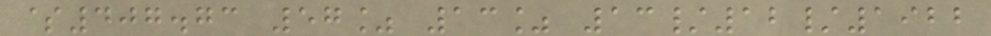$407.73 57% 13% 13/12/1922
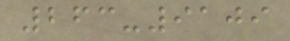263-9109
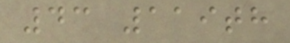43 119th
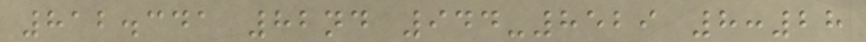812.341 82nd 944-8529 8:28
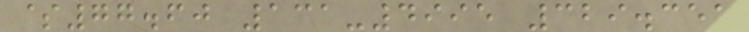$77.60 131-4995 329.351
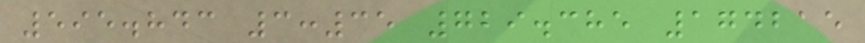595.843 3:35 729.385 174215
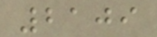2109
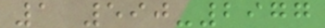1 590-2977
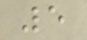5
